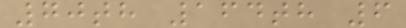70th 164th 6
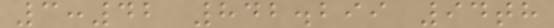3:42 842.299 94th
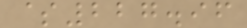$227.96
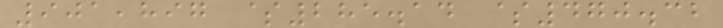901,897 $285.14 $470.32
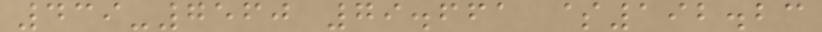439-7560 79.661 $192.23
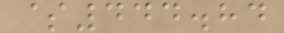$444.84
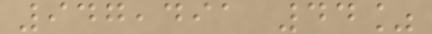947,491 44%
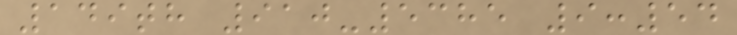149th 910-5385 9:54
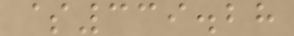$339.28
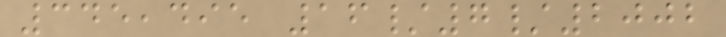345,495 16/7/2002
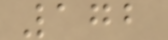172
